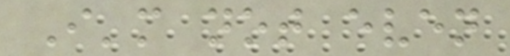I'm not even
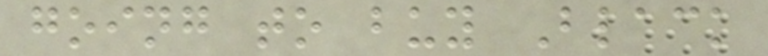going to buy Black
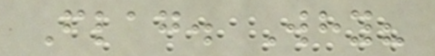Flag. Why?
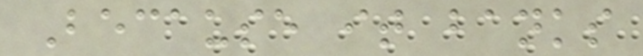Because it banks
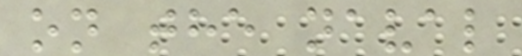on the naval
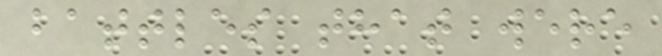battles that were
